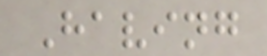Having
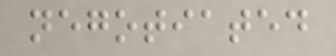negotiated
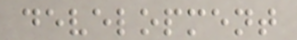development
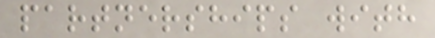partnerships with
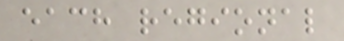each regional
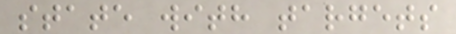state with targets
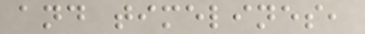and timelines,
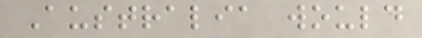Australia would
